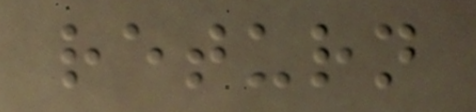return
